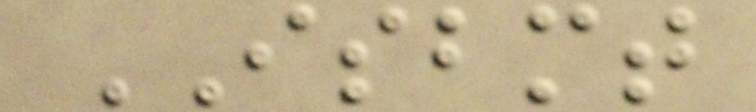ISBMT
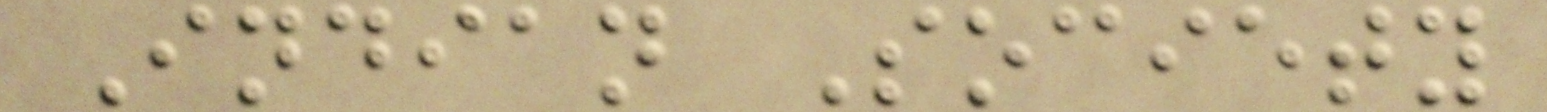Indian Society
